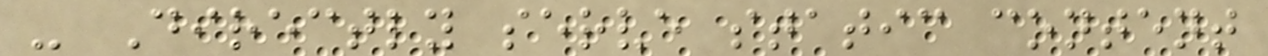- Directly serve static content
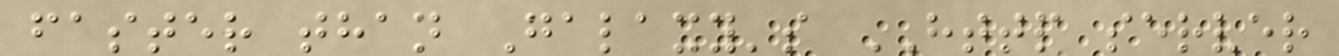faster than Galaxy's HTTP server
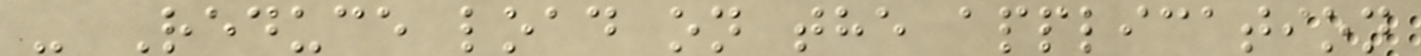- Reduce load on the application
